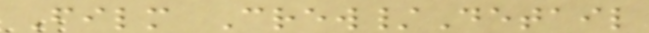Film Crew/Detail
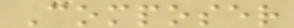Composer
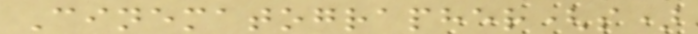Cinematographer(s)
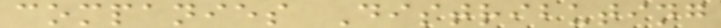companies Distributing
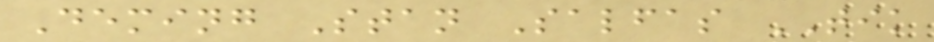Deming Stan Salfas TIK
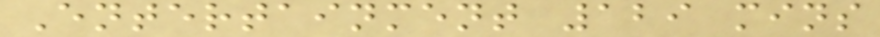Entertainment 129 mins
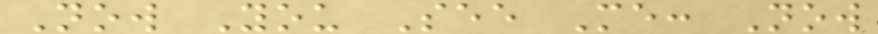Now You See Me: Now
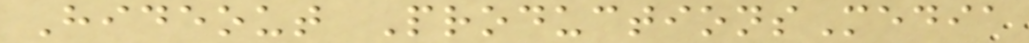Hideout ProductionsMedia
